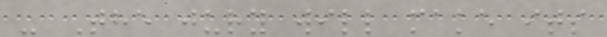- The jury will make its
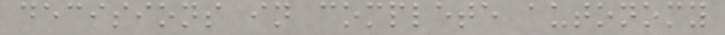decisions in complete autonomy
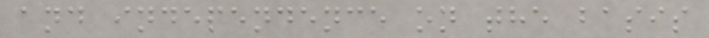and independence on the basis
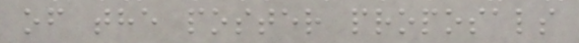of the poster proposals
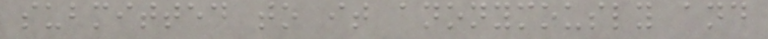submitted to it anonymously and
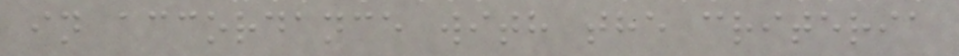in accordance with the criteria
